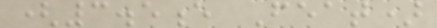(3.5e Feat)
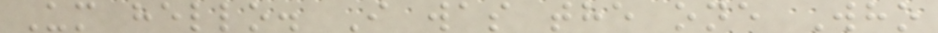Um hello. I was the one Who
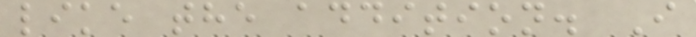like the addition. I
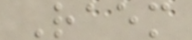Raem
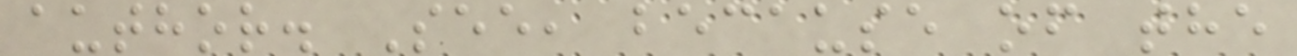author. See, because of the
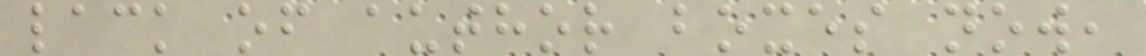lack of author boxes now,
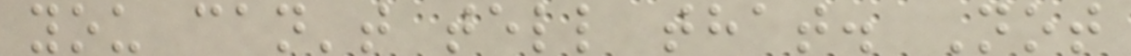you can't tell that. Not
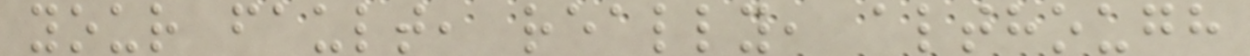your fault, really, although
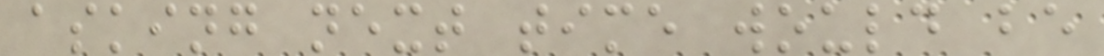asking next time would be
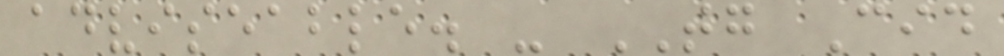adviseable. - TG Cid
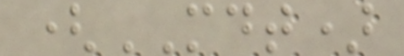(MDT)
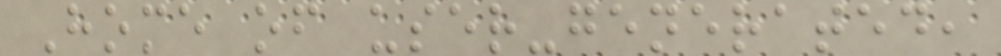Home of user-generated,
